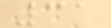31
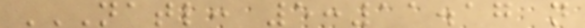NATL: 5:11.17 N
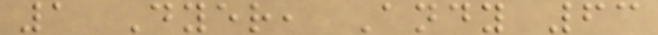1 Dyer, Andy 63
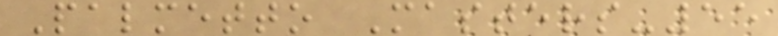Palmetto Masters-55
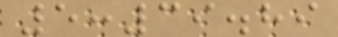5:39.89
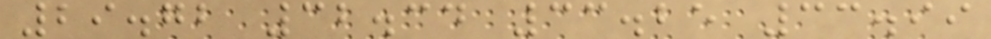29.72 32.34 33.25 33.99
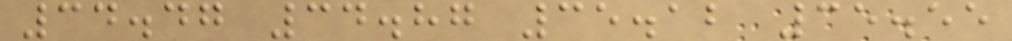34.47 34.87 35.12 35.55
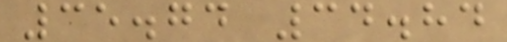35.74 34.84
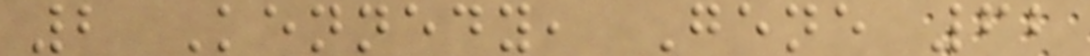2 Kennedy, Gene 62
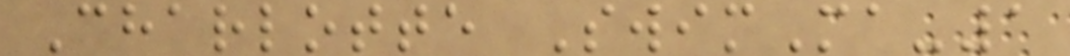Charlotte SwimMa-1
